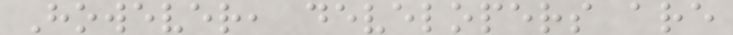However, developers are
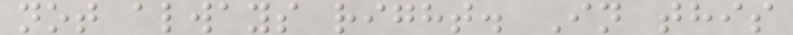not always right. In this
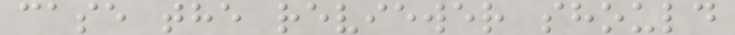case the reviewer should
